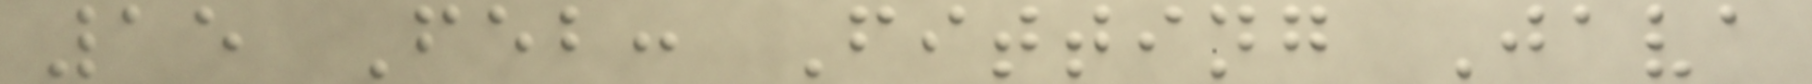15 Feb: Fitting Java
